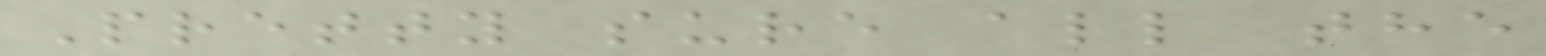Pretty sure all the
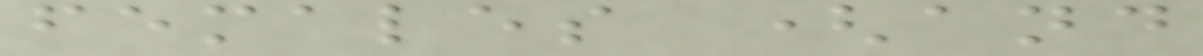females (and
